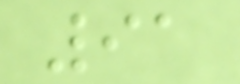91
